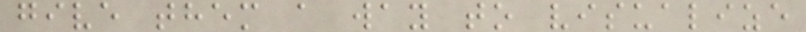give them a way to visualize
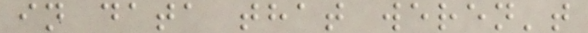in data that weren't
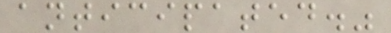anticipated."
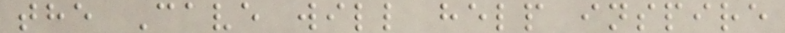the Cave will help inspire
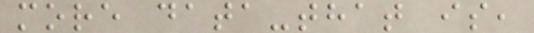more data-that is,
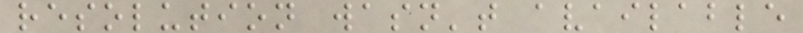resolution wasn't available
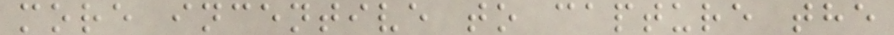more incentive to capture the
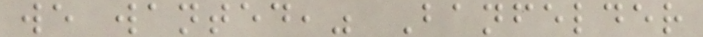we wanted," Banfelder
